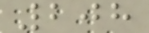208
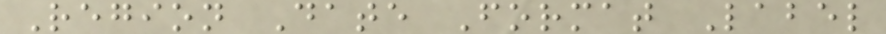Region Date Format Label
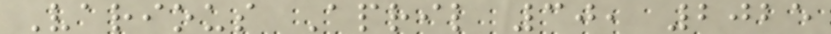Various April 30, 2025
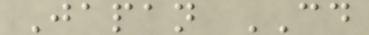Japan CD
